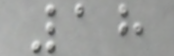18
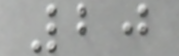20
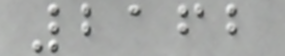2162
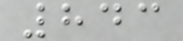843
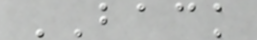BACK
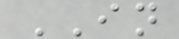IN
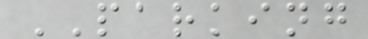PARKING
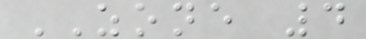ZONE 4
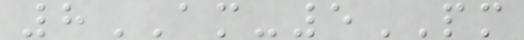8AM-5PM
